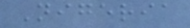Nigeria
